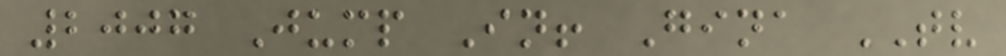2007 Jump In! Gina TV
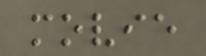movie
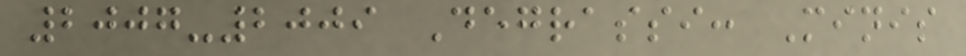2007-2009 Degrassi: Minis
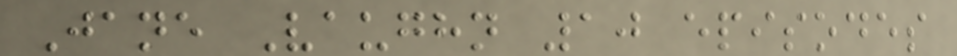Jane Vaughn 10 episodes
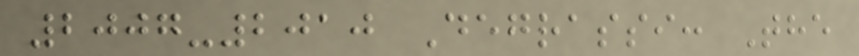2007-2010 Degrassi: The
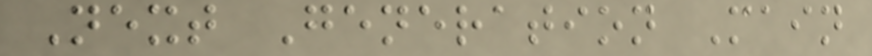Next Generation Main
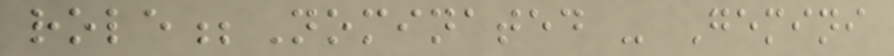role;Nominated - Gemini
